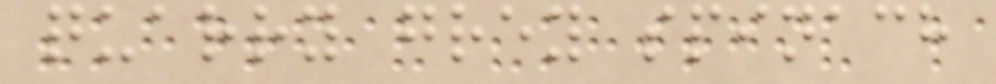quarry grey spinach
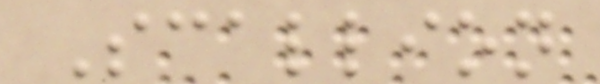Scallion
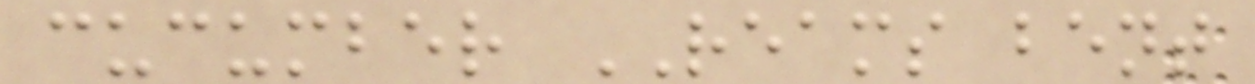cucumber REAMS bent
